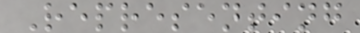Representing
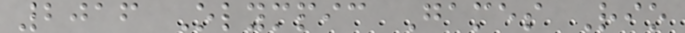2016 Olympic Games Rio
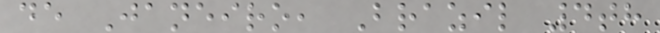de Janeiro, Brazil 4th
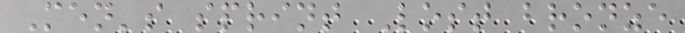Men's sprint Lost bronze
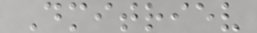Dmitriev
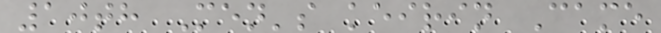10th Men's keirin Came
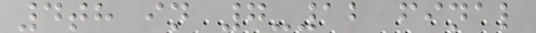4th in 7-12 final
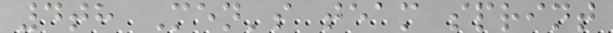4th Men's team sprint
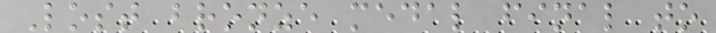Lost bronze medal final to
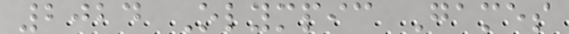2024 Olympic Games
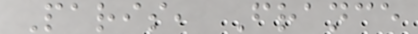Paris, France
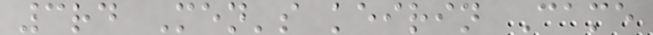3rd Men's keirin Came
